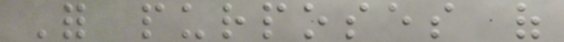For purposes of
